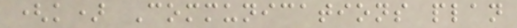(k) Communications plan
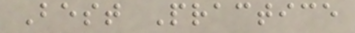Best Practice
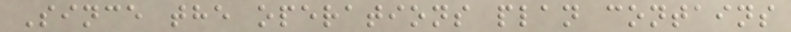Since the operations plan contains
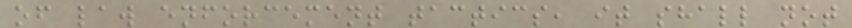of law enforcement tactics, it shall not
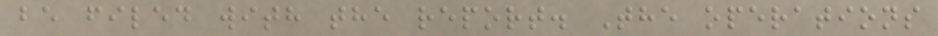be filed with the report. The operations
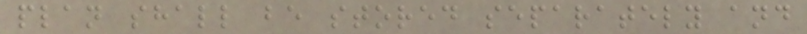plan shall be stored separately and
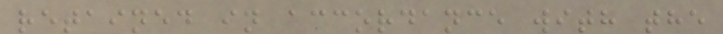retained in accordance with the
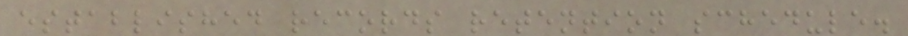established records retention schedule.
